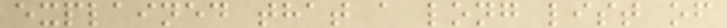explained that a long list of
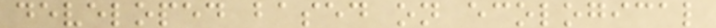developed based on ecological
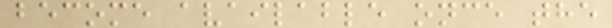become available once the
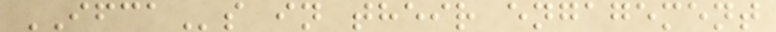IFCAs in their engagement
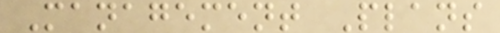Management Plans
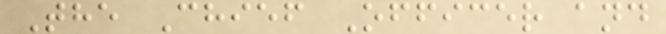The Chief Officer and
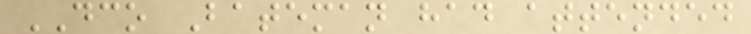DCO Bateman had attended
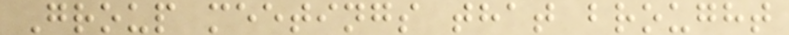Group meetings that brought
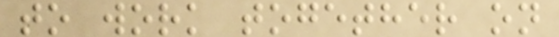to work together on
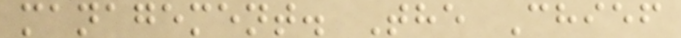management. The Chief
